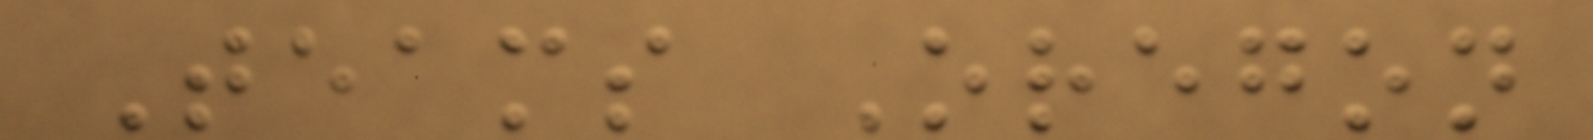Teams Oregon
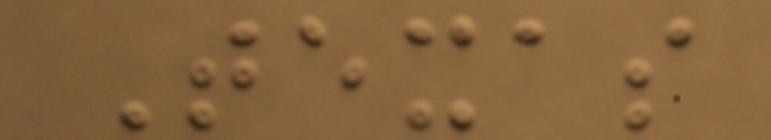Texas
